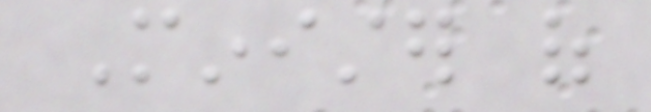Minister of
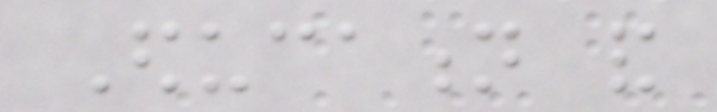Education and
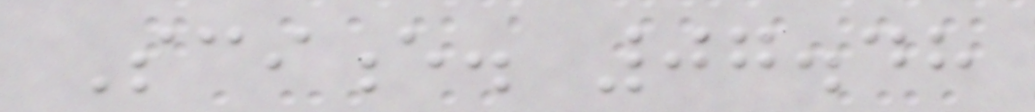Science. 07.48
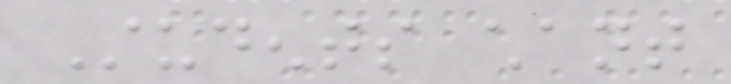Students chant
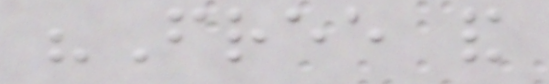"Free and
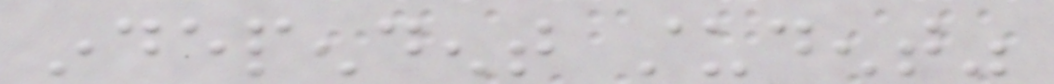independent student"
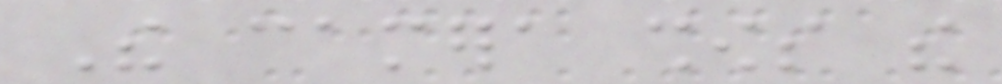The camera shows the
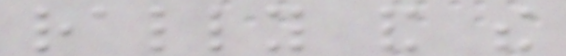rally and the
